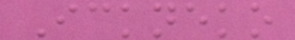Ickneko
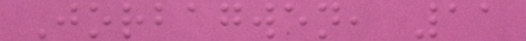Jorbagwen, 11
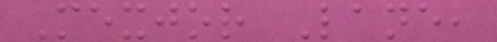Mexjor Lane,
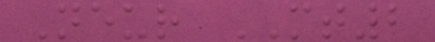Neur MT2
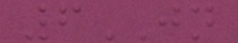6JN
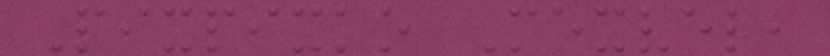Pixpixko Mexvel,
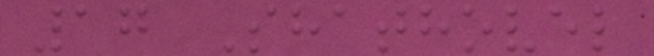17 Shathovel
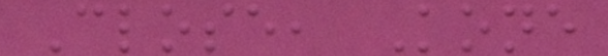Close, Kone
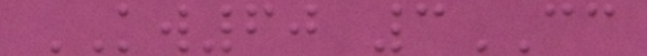KW60 3CC
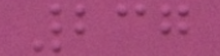237
